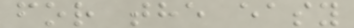for the easy
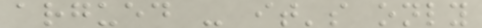argued - it's only
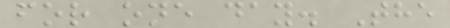for one day. The
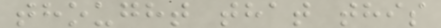thought that this
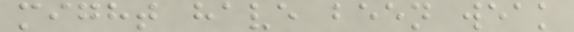might have been weak
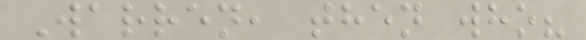Warren, then who?
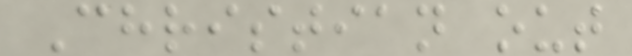Christian out
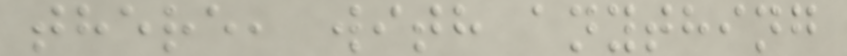there, with anything
